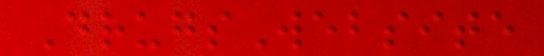DrugsWebsite
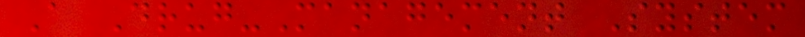A Drug-Management System
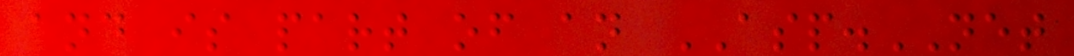and is part of an ASP.NET
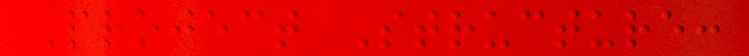Project Structure:
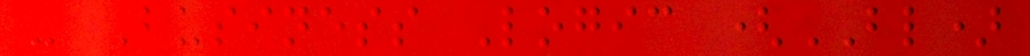- Business Logic (BL)
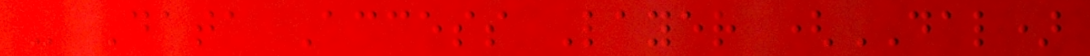- Data Access Layer (DAL)
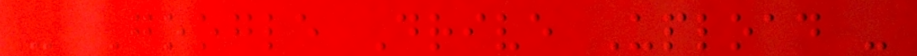- Google Drive Upload -
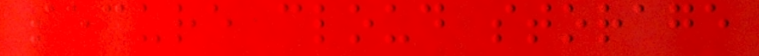secure cloud storage
